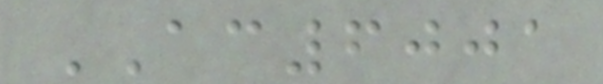AC6001
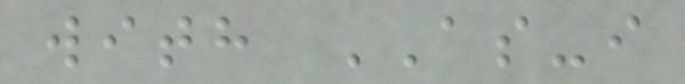with AS-i
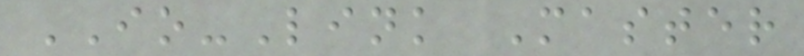IO-Link Master
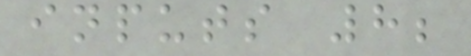inputs 8;
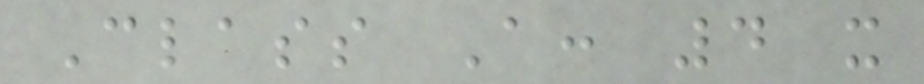Class A: 4 x
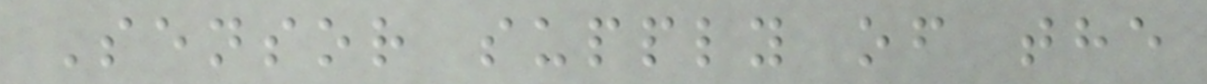Sensor supply of the
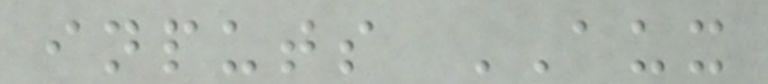inputs AUX
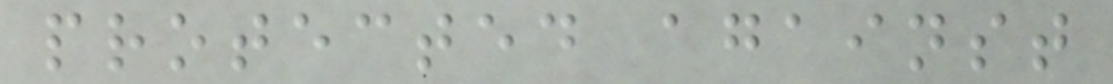protected against
